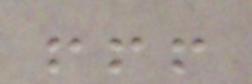!!!
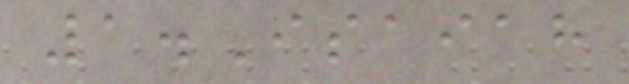1.Isaiah
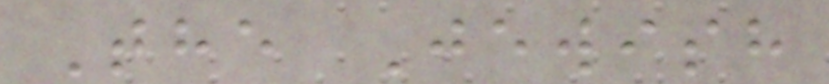The Jewish
